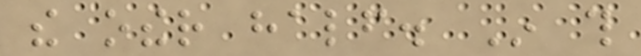the other half. In this
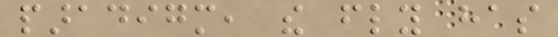paradigm, the fly has
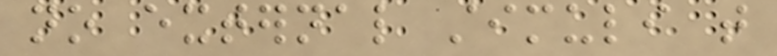no external stimuli that
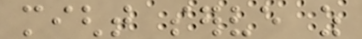might serve as
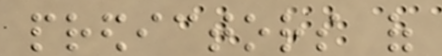predictors of
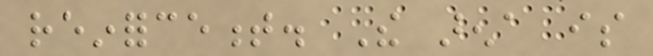reinforcement. The arena is
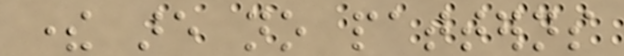there are no patterns
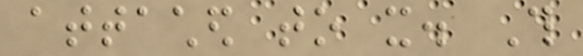attached to it. This
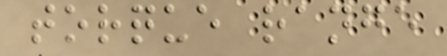torque range
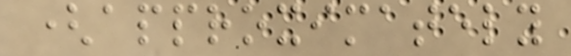(approximately
